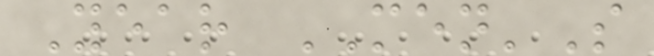Year MEN'S
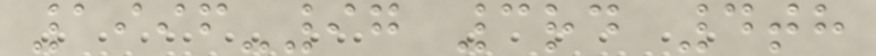1996-97 3rd 4th
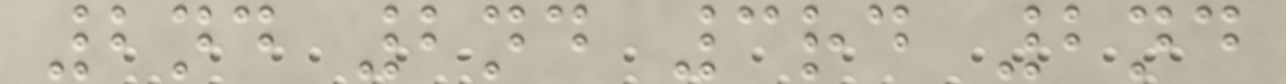2nd 2nd 3rd 2nd
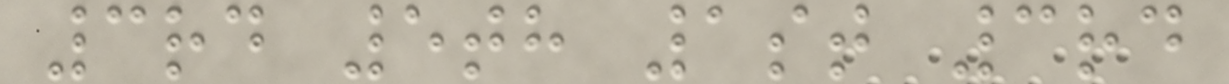3rd 5th 1st 3rd
